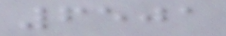6501
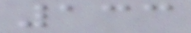133
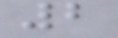2
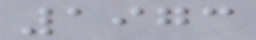1973
